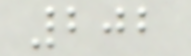202
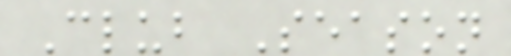Club Season
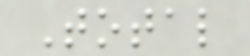Total
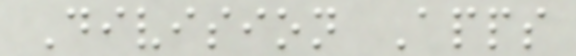Division Apps
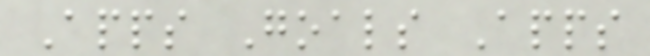Apps Goals Apps
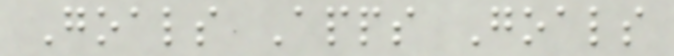Goals Apps Goals
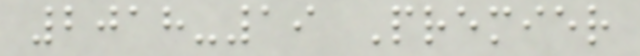2018-19 Premier
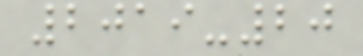2019-20
